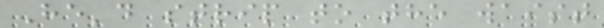He'd strip to the waist
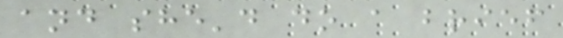and she'd do a brief
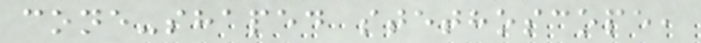cone-shaped stethoscope,
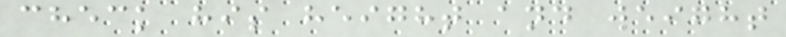check his height and weight
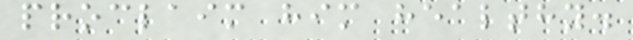proclaim him healthy.
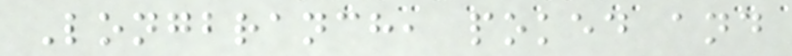Longbranch, poked and
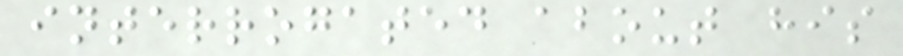interrogated about his
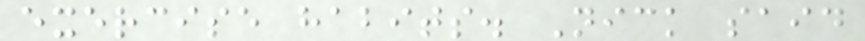exercise habits. Nick said
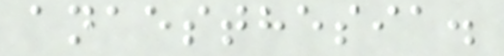anaesthesia.
